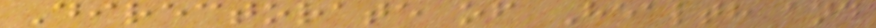Directorate of Health and
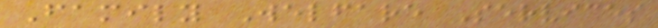Family Welfare Services
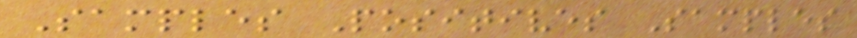Samples Positives Samples
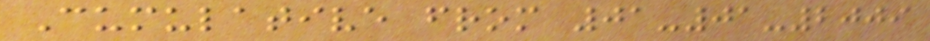Cumulative from 01-01-2009
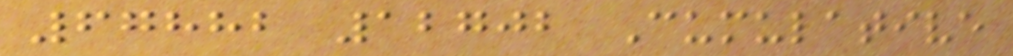67882 12702 Cumulative
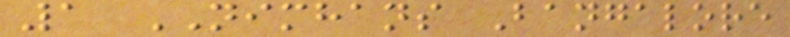1 NIMHANS Bangalore
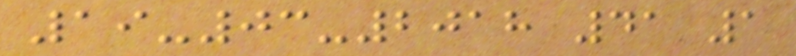19-03-2018 41 1
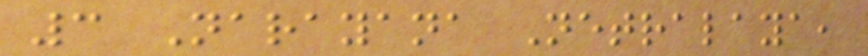3 Narayana Netralaya,
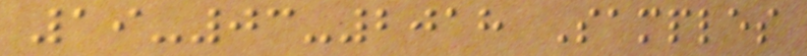19-03-2018 Samples
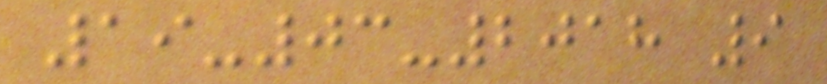19-03-2018 9
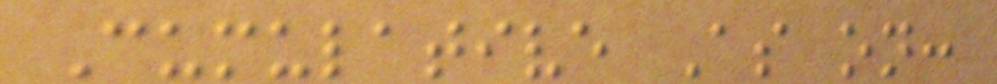Cumulative As on:
